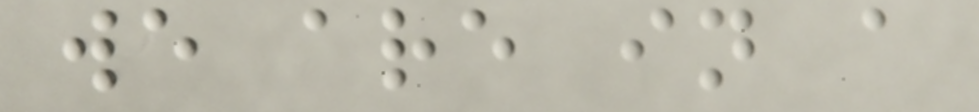we are in a
